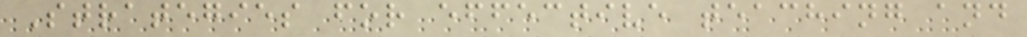Strategies for effective teaching and
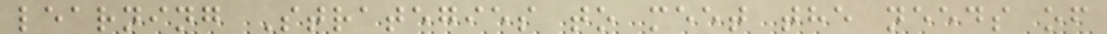learning Strategies to meet the needs of
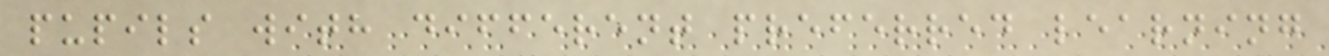pupils with different preferred learning
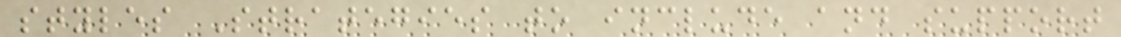styles Strategies to include and support
